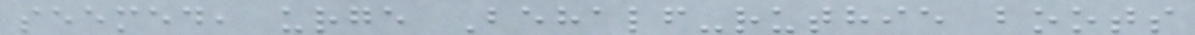seemed, urge Behalf-ruthie boots
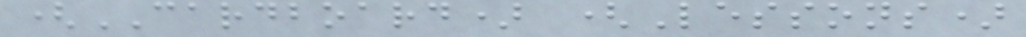(CARDBOARD) (Lessons)
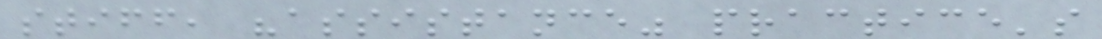stiff, "assistance" practice's
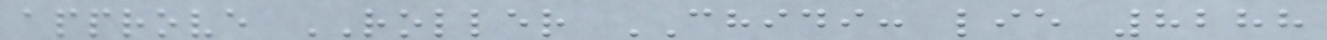approve ROLLER CHIDI: lie 8288
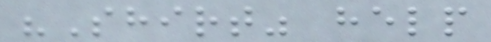"Shirt" help
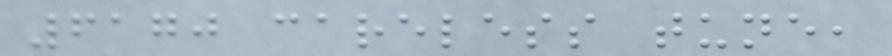6170 careless tune,
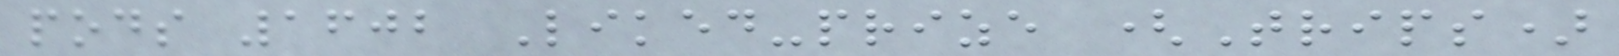pods 1602 Liked-prize (Trips)
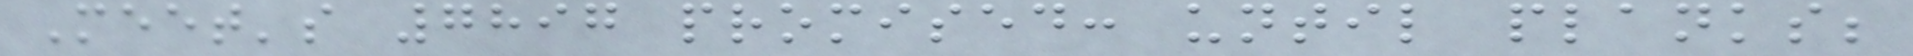Meet's 7897 promised: until planks;
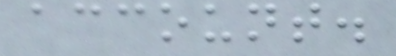account.
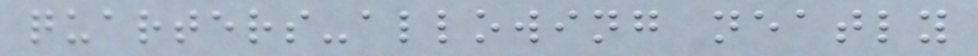quarters-allowing neatly
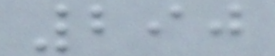290
